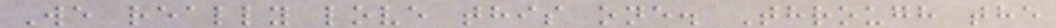We really love this one. Through the
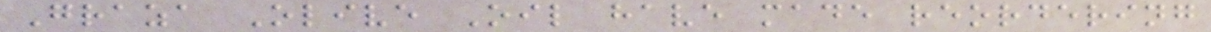Graza Olive Oil have made reordering
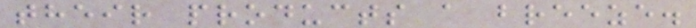their products a breeze.
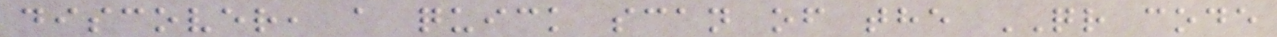discover, a quick scan of the QR code
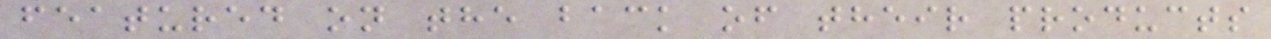featured on the back of their products
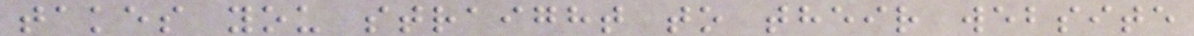takes you straight to their website
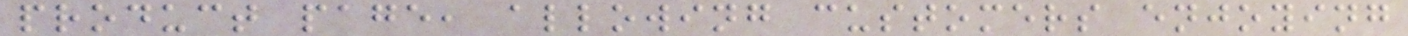product page, allowing customers enjoying
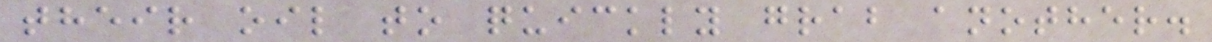their oil to quickly grab another.
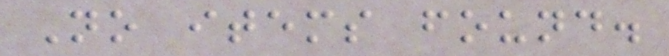No items found.
